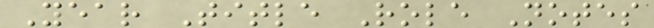Year Title Role Notes
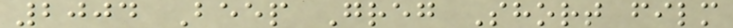2004 Beep Greg Short film
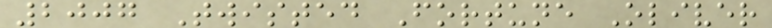2007 Twisted Fortune Oliver
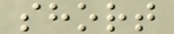short
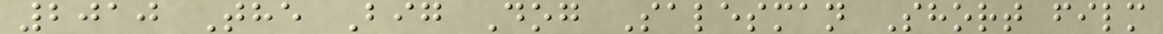2010 The Big Dog Salesman Short film
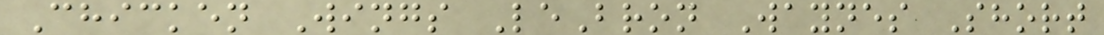Chicken Wings LeBron Waynes Short
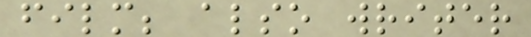film; also writer
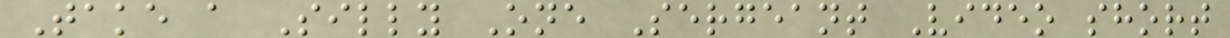Take a Silly One Sergeant Video short
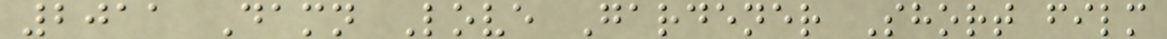2011 Damn Love Gardener Short film
